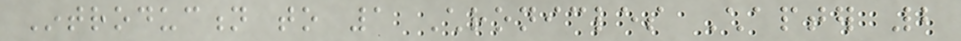Introduction to 1 Chronicles Chapter 2
